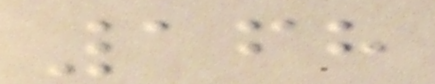168
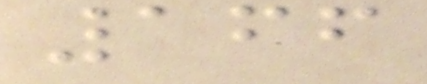166
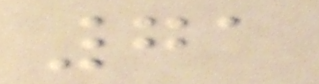71
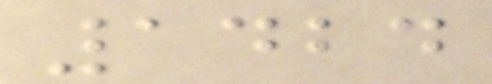1424
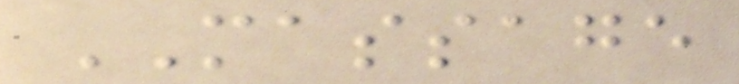MASSAGE
